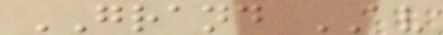GRAND AV
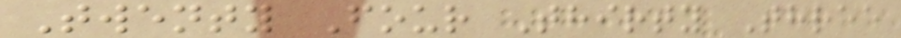Twenty Four Thirty Three
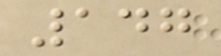147
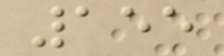155
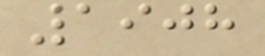1908
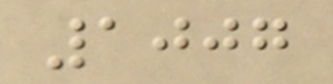1007
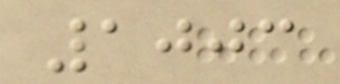1003
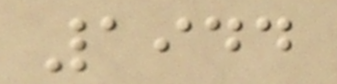1944
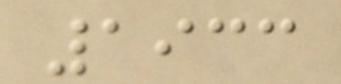1933
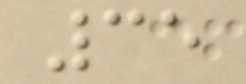35
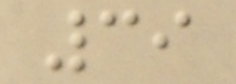39
